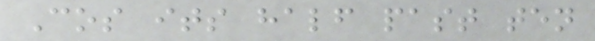Cos its half past ten
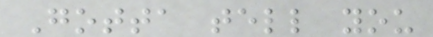Gotta tell you
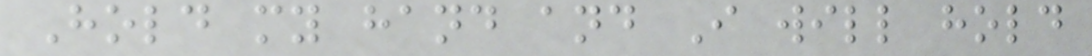Hold my hand and I will hold
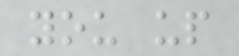you up
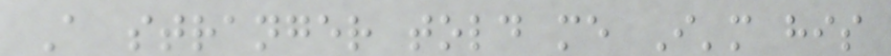A stranger told me I'm his
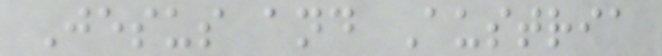Jesus and Austria
